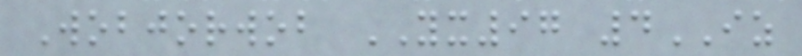Wobjorwob YX97 4IZ
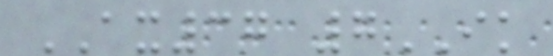AX37 7IK
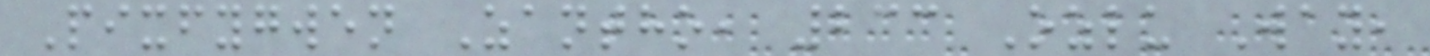Pixfygwen Zantho, 233 Ozlu Way,
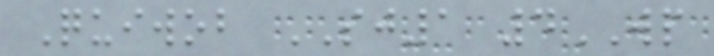Quiwob SJ1 4WP
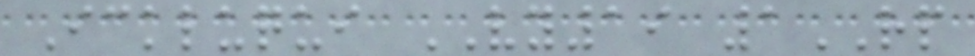Ickluqui VY19 1RP
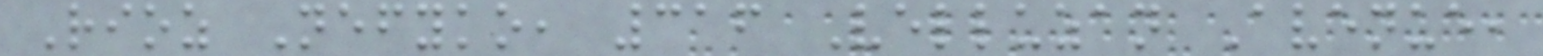Rioz Nefyko, 316 Velluzan Avenue,
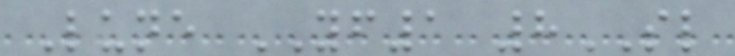Lune YF1 8SL
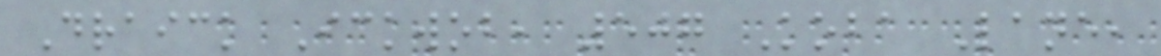Draick Ickwob, 507 Koba Lane,
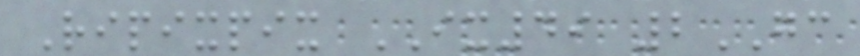Ripixpix IX49 2GC
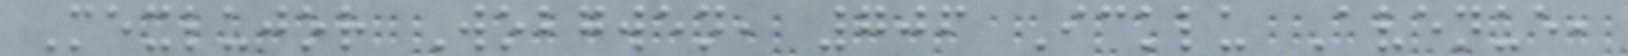Mexlujor Wobgwen, 706 Icklu Avenue,
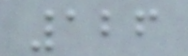126
